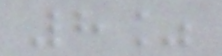8%
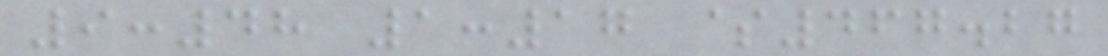9:48 1:17 $467.27
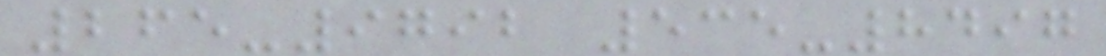265-9792 535-8497
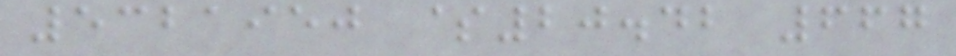5321950 $20.42 667
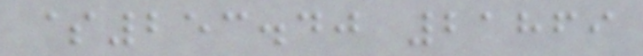$253.40 21869
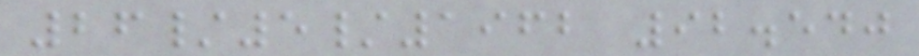26/5/1962 92.540
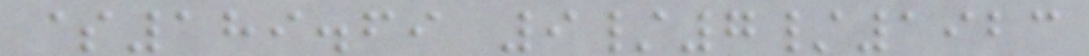$189.69 9/7/1923
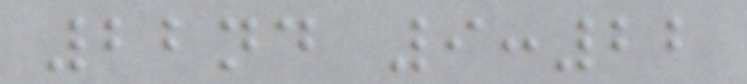22nd 9:22
